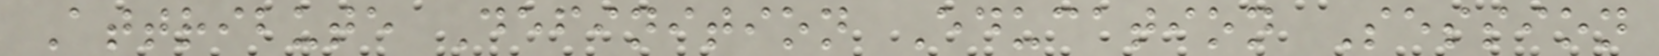Attribute Definition Education Session
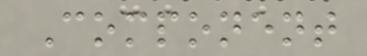Component
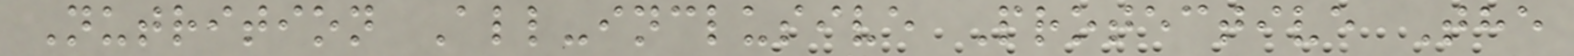Nutrition All-inclusive Protective The
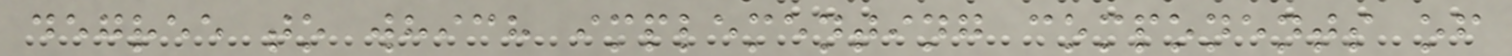degree to which implementing components of
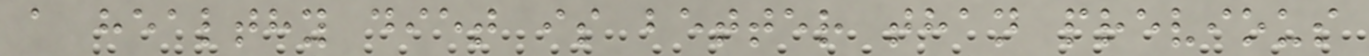a healthy diet is better than previous
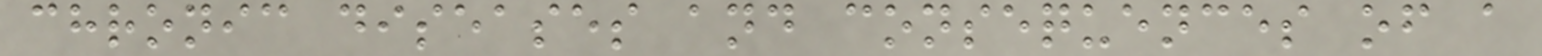chronic diseases and consequences of a
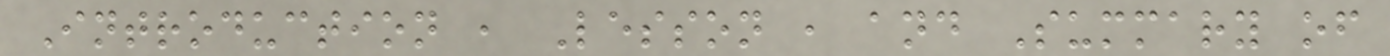Introduction , Lesson , and Summary of
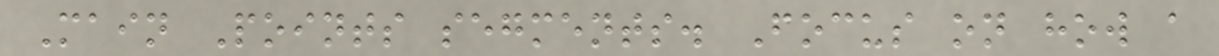Main Points segments. Focus on how a
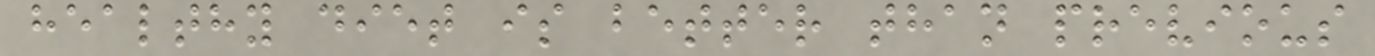healthy diet is better than previous
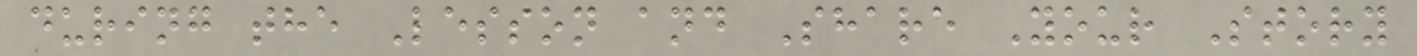during the Lesson and Share Your Story
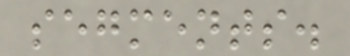segments.
